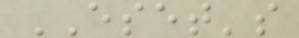ESET's
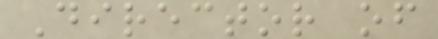Director of
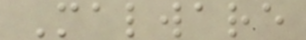Malware
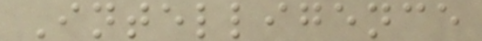Intelligence
